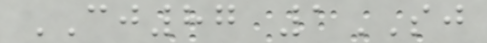CJ87 1SJ
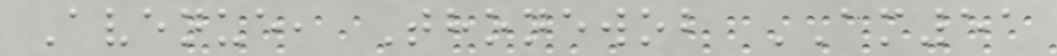Avenue, Thonewob AM51
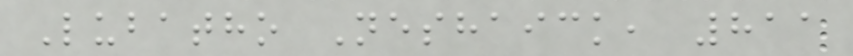Lubatho Neshaick, 811
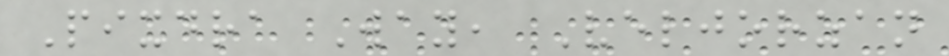Pixdra Way, Veljorzan
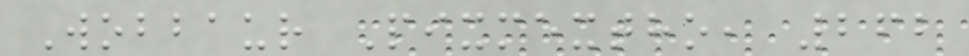Wobbaur Pixmextho, 262
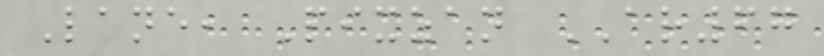Lane, Pixzan AR67
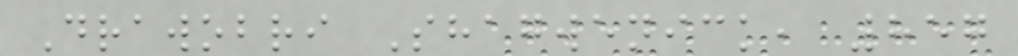Drawobri Shagwenick, 857
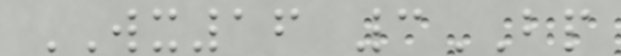WX16 3BP
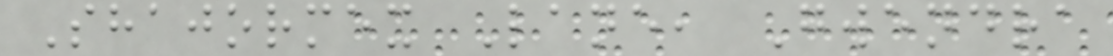Shajormex Lane, Gwendra
